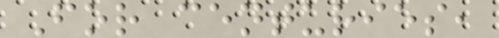For centuries,
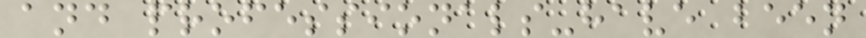and professionals-have been
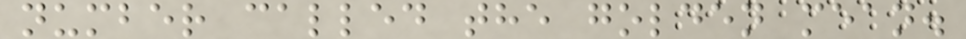number called the golden mean.
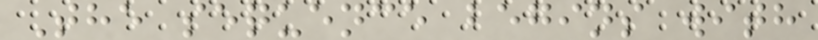The sequence begins with
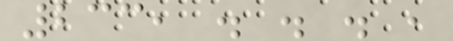233, . . . ,
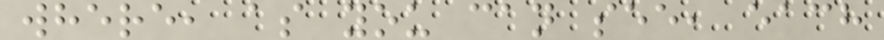where, as you can see, each
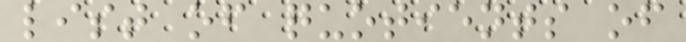list of quotients of
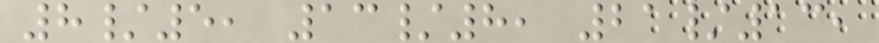8/5, 13/8, 21/13,
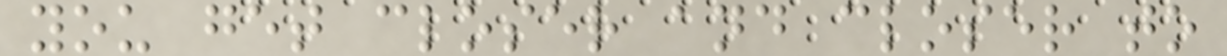you get closer and closer to
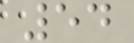54
